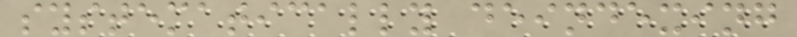systematically deindexing
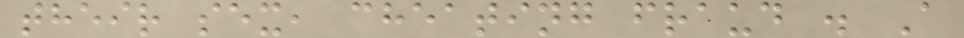their sex, cheating fraud . A
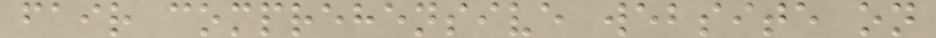fair comprehensive website on
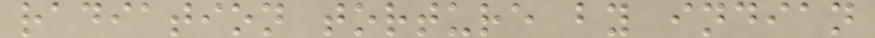radiation torture by indian
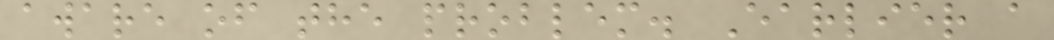aware of the problem. Earlier a
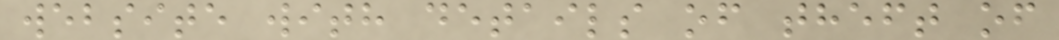website with details of theft of
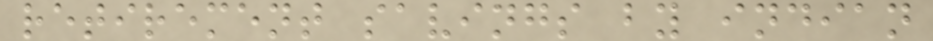retirement savings by indian
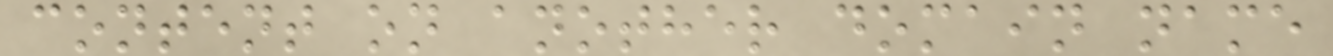content on another domain name
